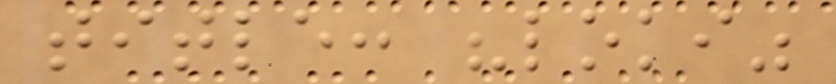title: "loki"
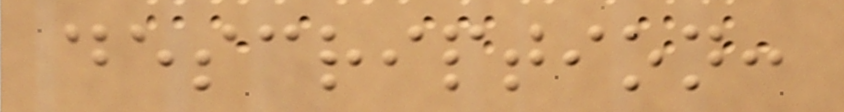description:
